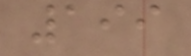199
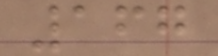167
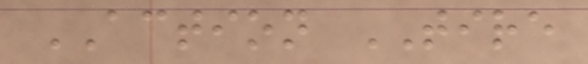ACTION TIRE
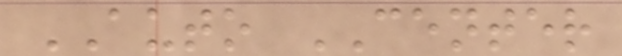AUTO CENTER
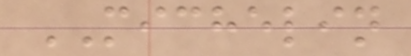MICHELIN
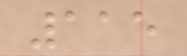115
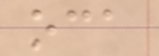oca
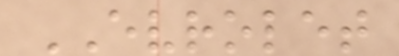EVROLET
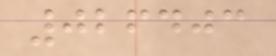026403
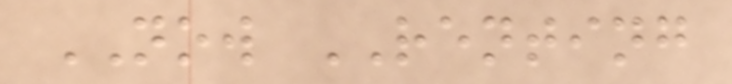NOW RENTING
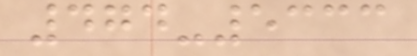474-5333
